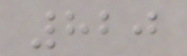820
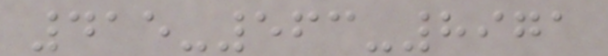415-563-8971
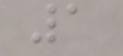1
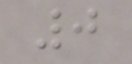0
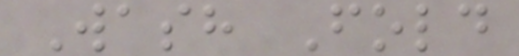Wash Fold
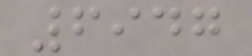6947
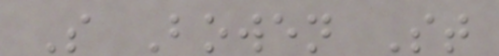S Bowen St
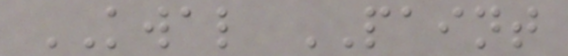KWAL PAINT
